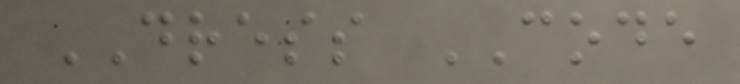DRESS CODE
